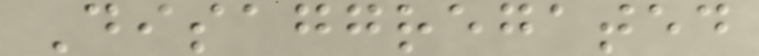Disaggregated
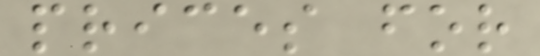prices for
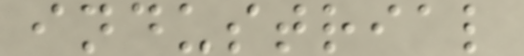industrial
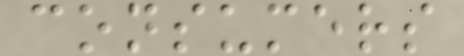consumers
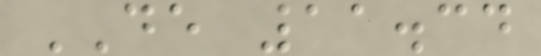DE 11.34
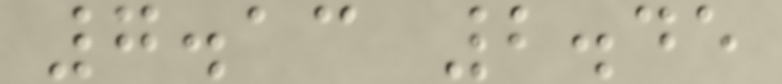7.13 2.45
